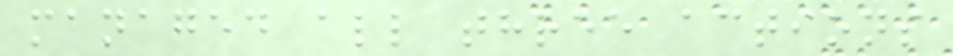managed all three actions
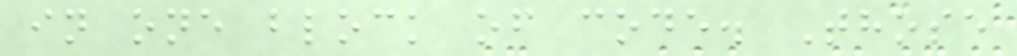in one block of code. Those
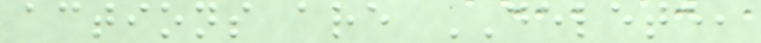actions are DELETE,
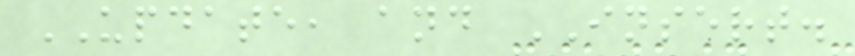UPDATE, and INSERT.
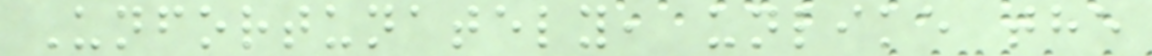Unfortunately, unlike the
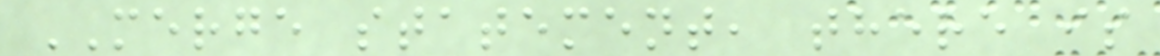MERGE statement, there is
